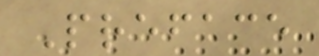Preface
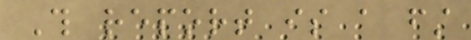This report is a first
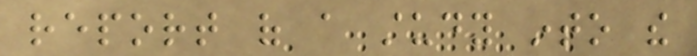report of a study into the
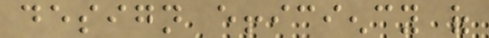design efficiency of
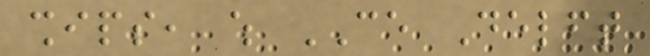ships, which CE Delft
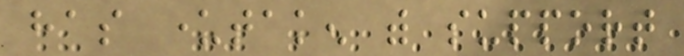has undertaken with support
